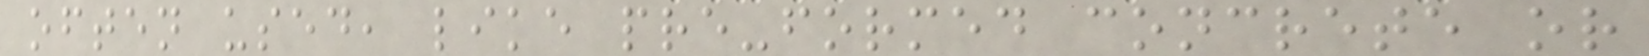often used, like pre-formed concrete or
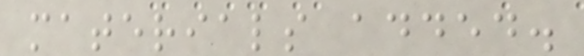materials added.
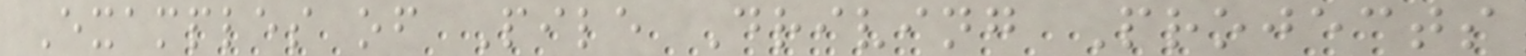Examples of Pile Driving Projects
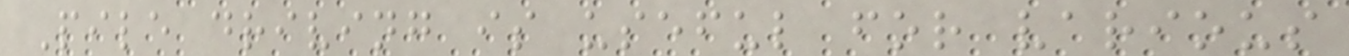Pile driving is useful for various
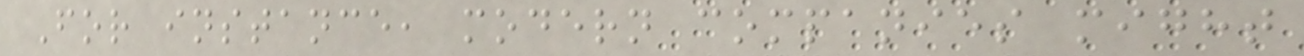For instance, modern companies might
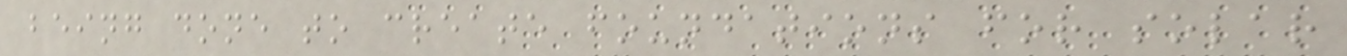being done to create foundations for solar
